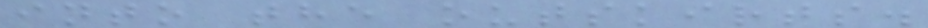into the outskirts.
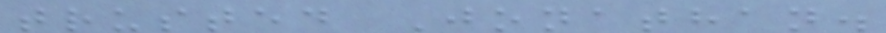trusted Jonathan.
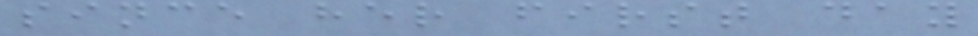since her first day
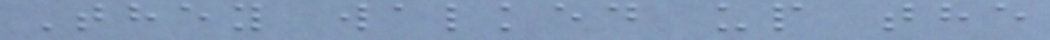They walked up the
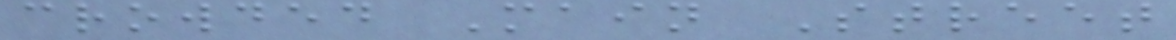crowded Main Street
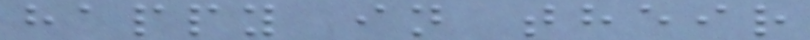happy in their
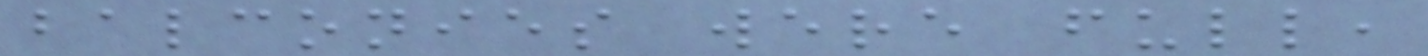balconies were full,
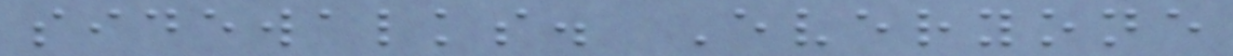sidewalks. Everyone
